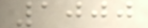1000
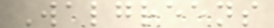Walgreens
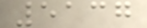5137
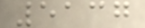5137
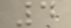4
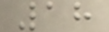18
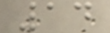14
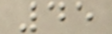45
